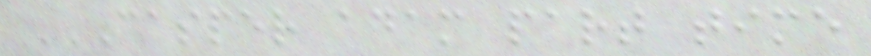CASPER ADAM PART TIME
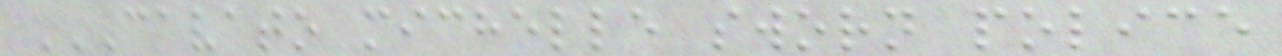CAVATO MICHELLE SWORN POLICE
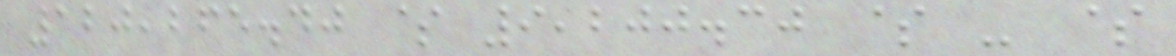120,265.40 $ 9,200.30 $ - $
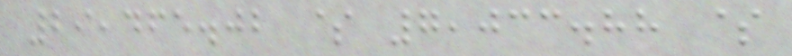29,465.02 $ 7,033.88 $
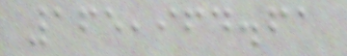165,964.61
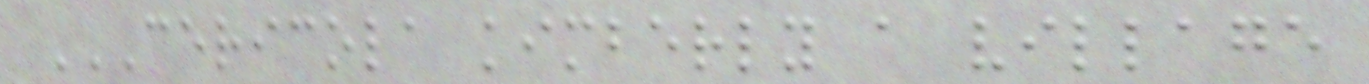CERICOLA KIMBERLY A VILLAGE
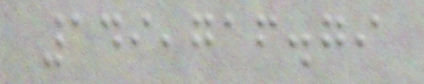149,716.79
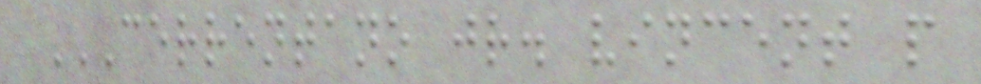CERRENTANO JR. VINCENT P
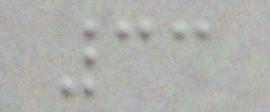33
